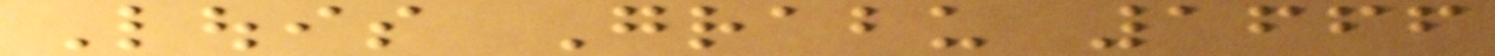Louis Grabu 1666
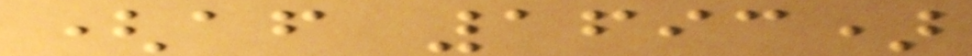(after 1693)
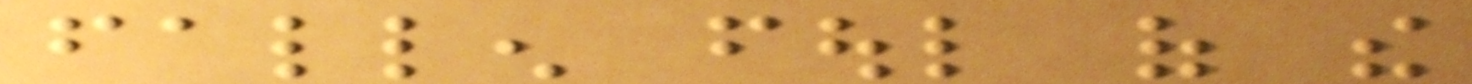fallen foul of the
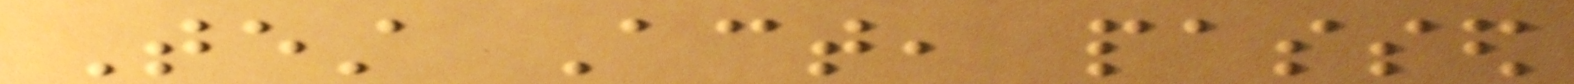Test Act, passed
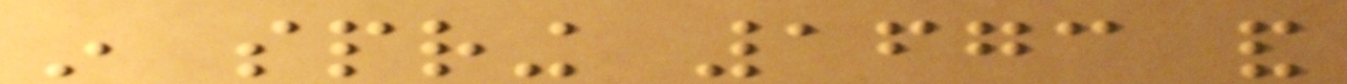in spring 1673 and
